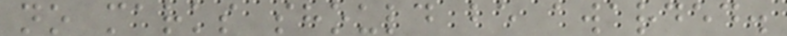no marks should be awarded.
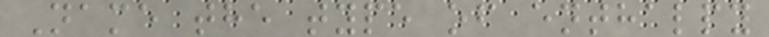Name the type of enthalpy
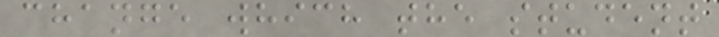change which the student
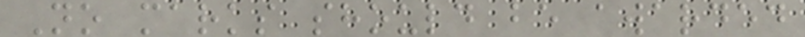No marks should be awarded
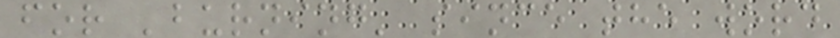for 'burning' since the word
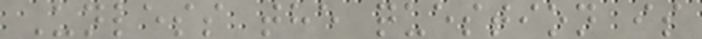Unless the question is
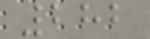282
